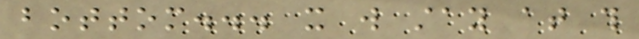bottom... it will stay at this
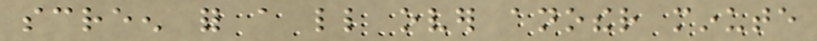screen for a little over another minute
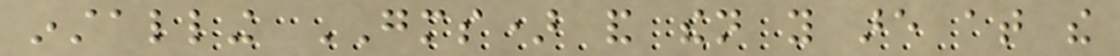installing GMS) and then you are at the
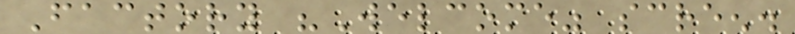Factory "Welcome" screen.
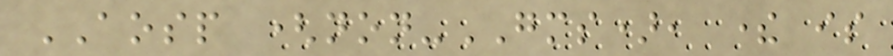AOSP (non-GMS), there is
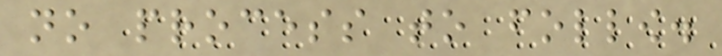no process to follow.
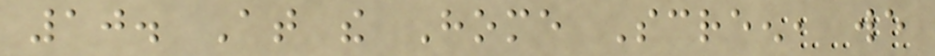10. At the Home Screen, we
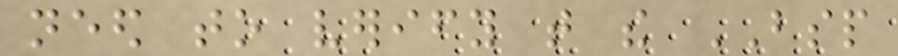need to verify that the BSP
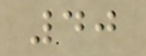40
